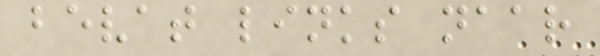bevat links naar
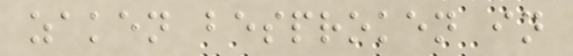zaken besproken in
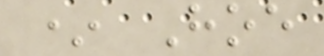* Hoe
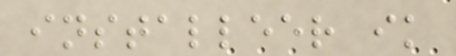installeer ik
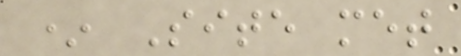* Site met
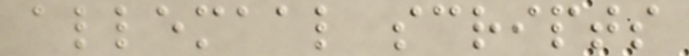allemaal scripts
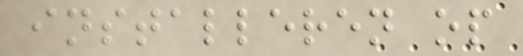installeren op
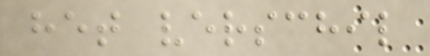het verschil
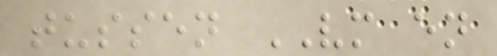tussen VM en
